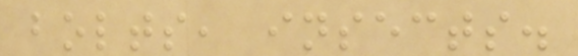bolts, insects.
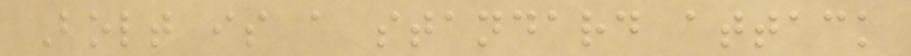Bolt is a standard attack
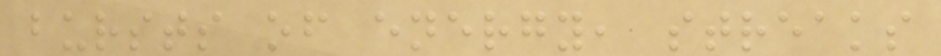bursts of energy, streaks
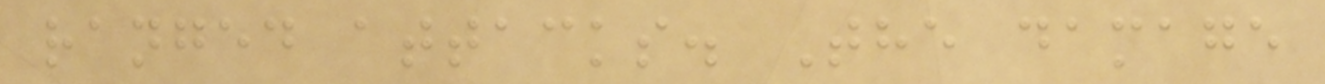ranged attacks. The damage
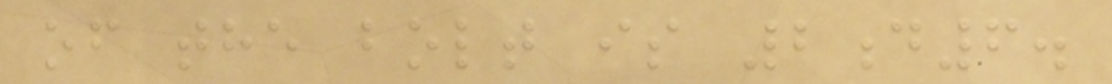of the bolt is 2d6.
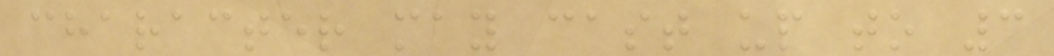character may cast up to 3
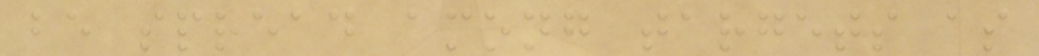be spread among targets as
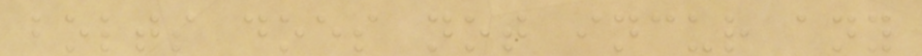bolts does not incur any
